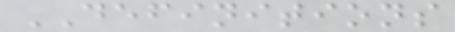DEFINITIONS
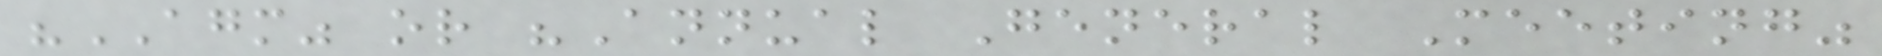"AGM" or "Annual General Meeting"
